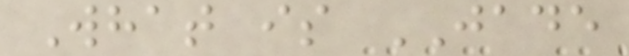What is JADE
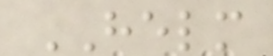HELM
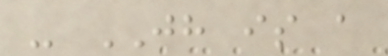- JH is a
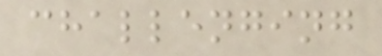challenging
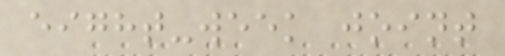eight-week joint
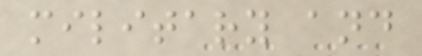military and
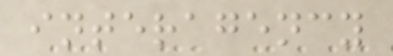interagency
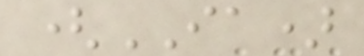(IA)
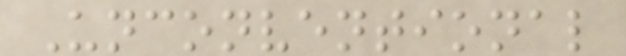Unconventional
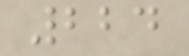224
